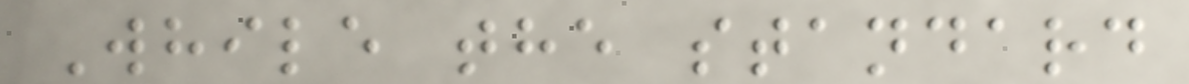While the standard
